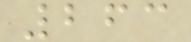263
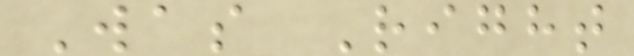Was Right
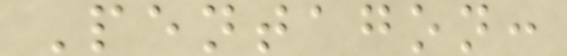Pentagon:
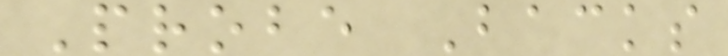Probe Backs
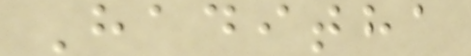Haditha
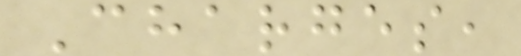Charges,
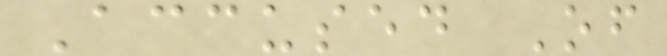Accused Of
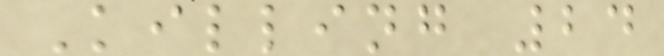Killing 24
